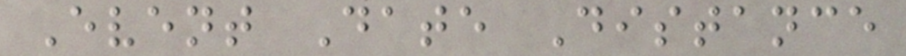Event Date Distance
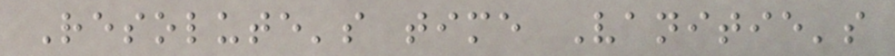Resolute's time Vanitie's
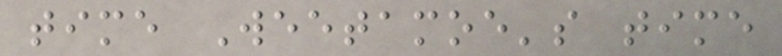time Weetamoe's time
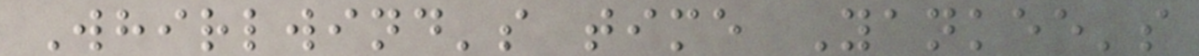Whirlwind's time Yankee's
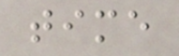time
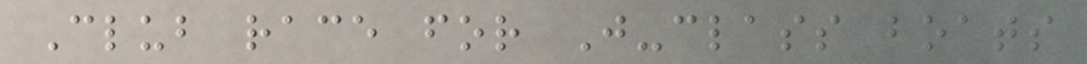Club race for J-class boats
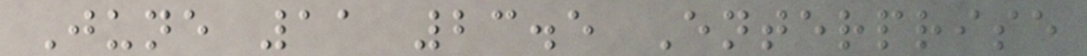June 11 23.5 Enterprise
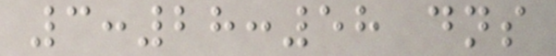3:28:58 dns
